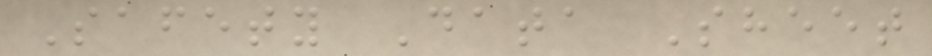Safety Data Sheet
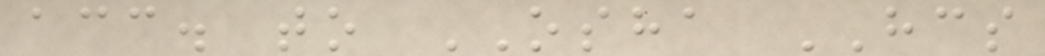acc. to OSHA HCS
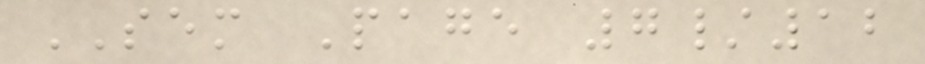SEM Page 7/12
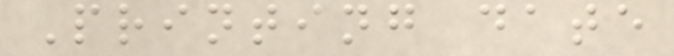Printing date
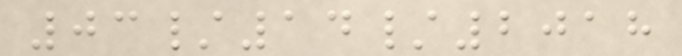03/14/2018
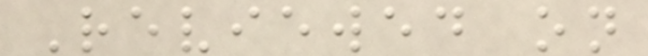Reviewed on
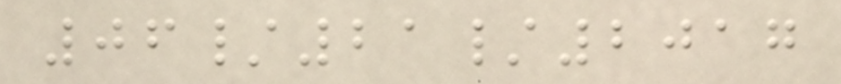06/21/2017
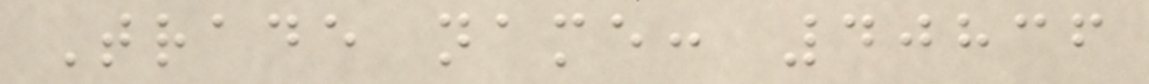Trade name: 40836
